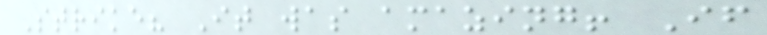Strike? It was amazing! If
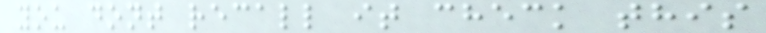you dont recall it check this
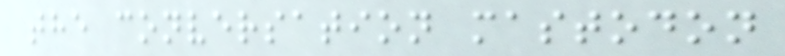the conversation mastodon
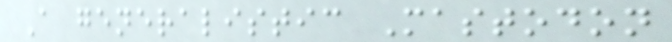A generalistic Mastodon
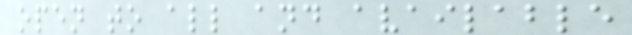open to all and available
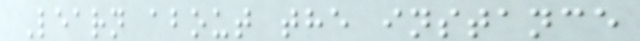Learn about the instance
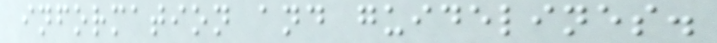information and guidelines.
